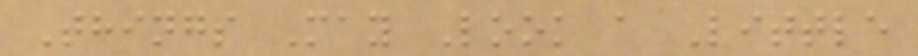Things May Look a Little
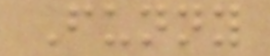Funny
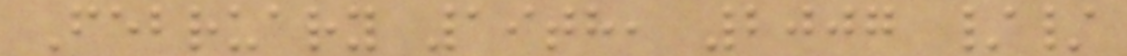February 19th, 2007 //
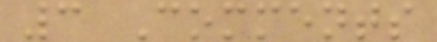3 Comments
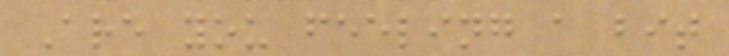Are you feeling a bit
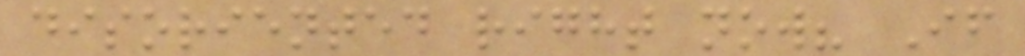disoriented right now? If
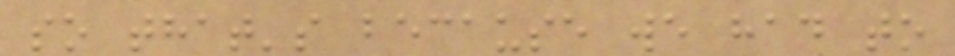so that's because we had to
